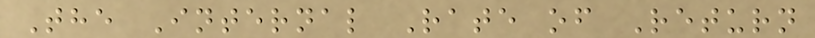The Internal Rate of Return
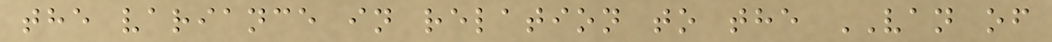the variance in relation to the VAN of
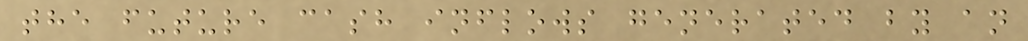the future cash inflows generated by an
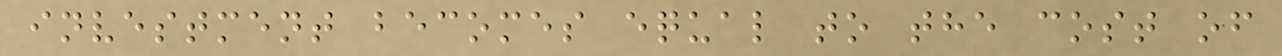investment becomes equal to the cost of
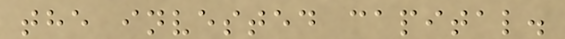the invested capital.
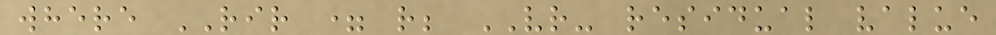where RIR = r; VR- residual value
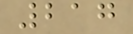217
